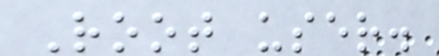Root user.
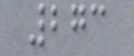273
